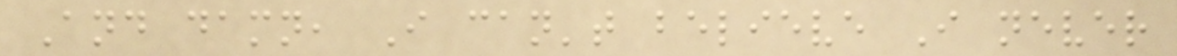And damn, I can't believe I never
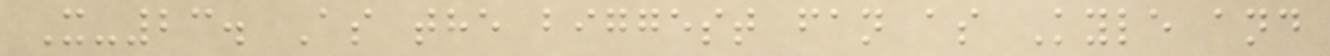X-23. As the biggest fan as Kyle and
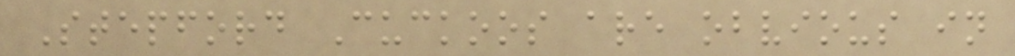Stepford Cuckoos are obvious in
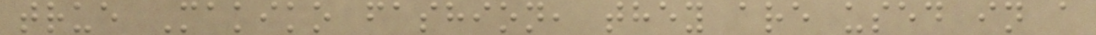true Makiko fashion, they are used in a
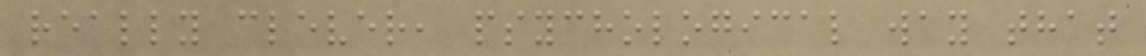really clever, psychological way that
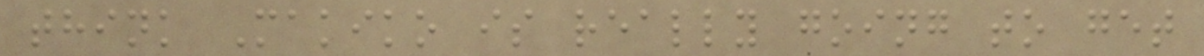think Makiko is really going to get
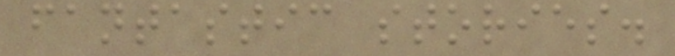fantastic stories.
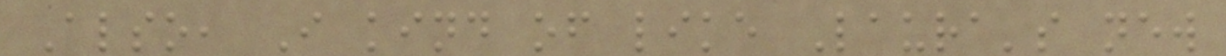Also, I kind of like Laura's new
